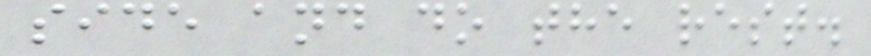side and do the rest.
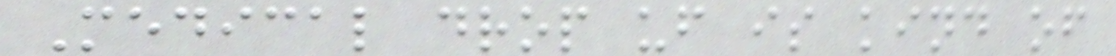Medical drop uf is kind of
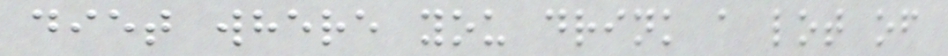diet where you drink a lot of
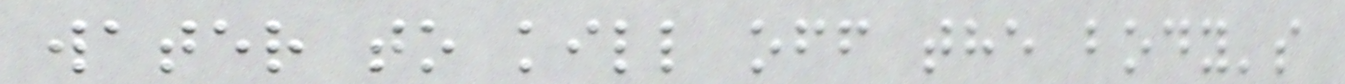water to kill off the body's
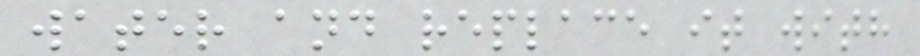water and replace it with
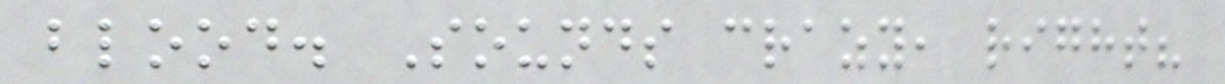blood. Sounds crazy, right?
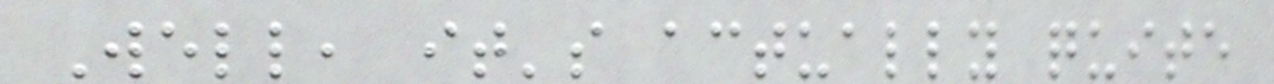Well, it's actually quite
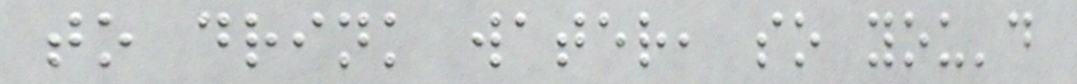to drink water, so you'd
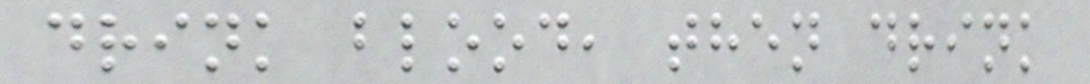drink blood, then drink
